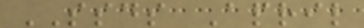SSDS April
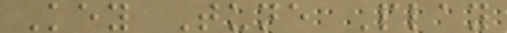Key Tune Play
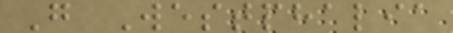G Westphalia
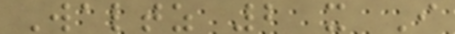Waltz 2 x I
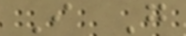I G
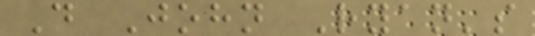D John Ryan's
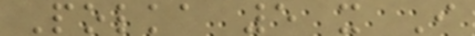Polka 5 x I
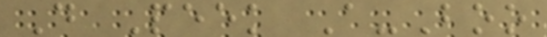D Peek A-Boo
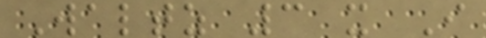Waltz 3 x I
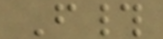F#
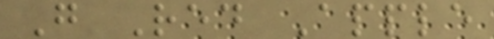G Red Apple
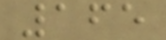165
